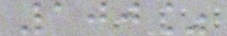100%
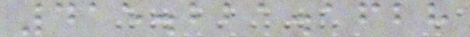415.221.1628
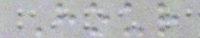Hour
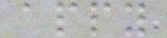appy
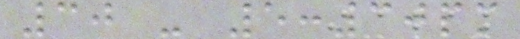30 - 5:30pm
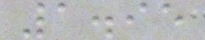1.95
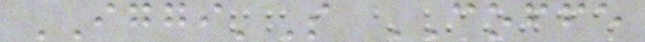IGGI'S COFFE
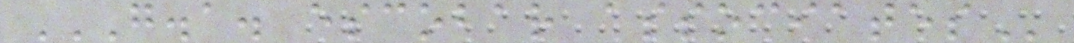G.A. ESCOBAR ASSOCIATES
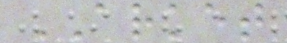ARKET
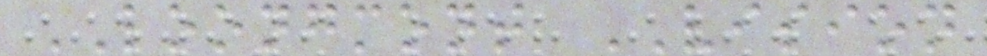LOONGMONT VISION
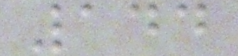144
